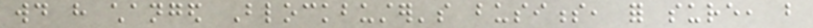would have changed Blockbuster's business, for sure, but
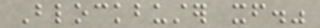Blockbuster itself."
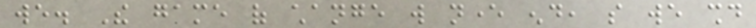we. The game of change will never end, so we should
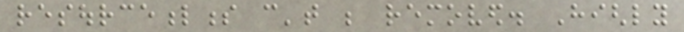resourcefulness can't be removed. Highly
